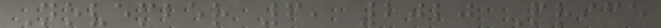November 6, 2020 Price
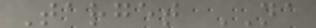Target NA
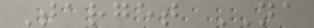Target NA
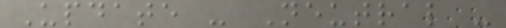Update - Neutral -
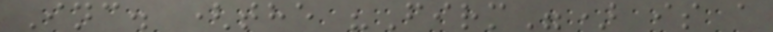Inc. (the "Firm") is a
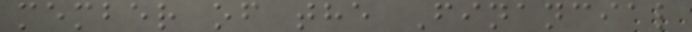member of the Financial
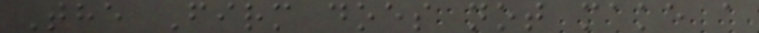The Firm does not make a
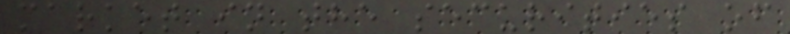market in the securities of
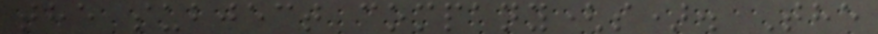the subject company(s). The
